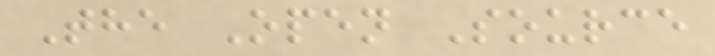The Open Source
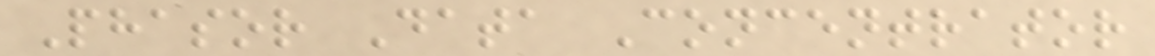Phasor Data Concentrator
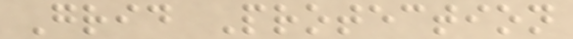Grid Protection
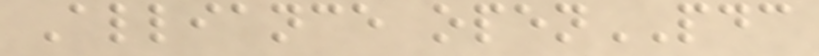Alliance openPDC
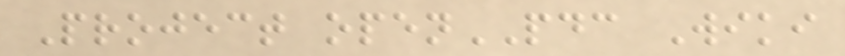Project openPDC Wiki
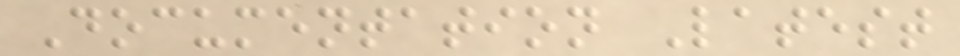Documentation Latest
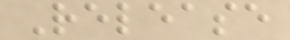Release
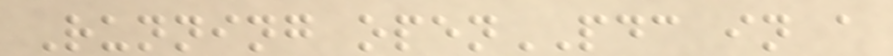Running openPDC in a
